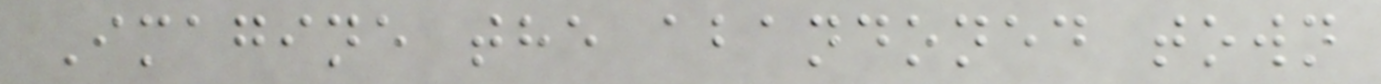Imagine the abandoned town
